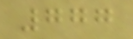777
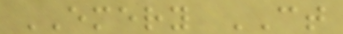EMERY CT
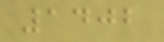1402
